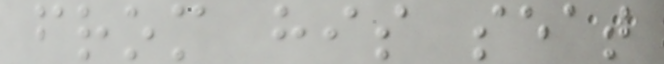from his seat
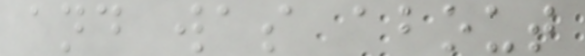and was about
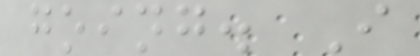going. I
